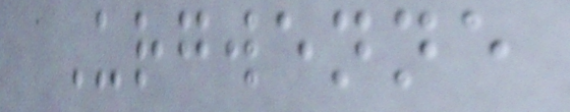Urgwenne
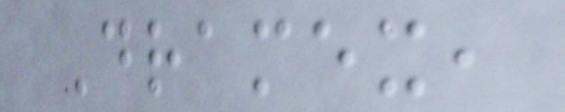Dramex,
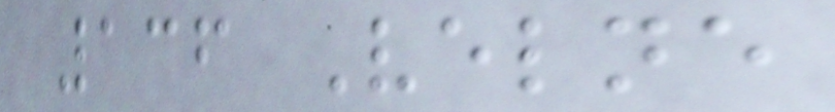136 Velne
